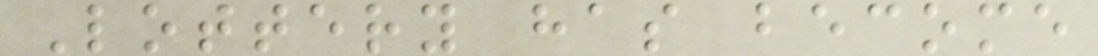Lottery has become
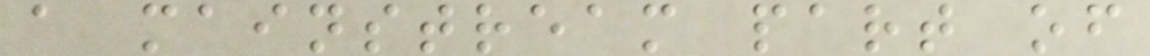a mainstream part of
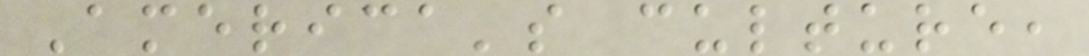America's culture,
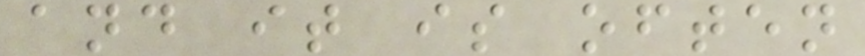and it is often
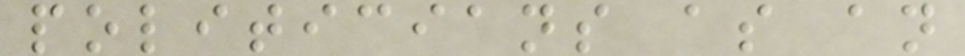politicians as an
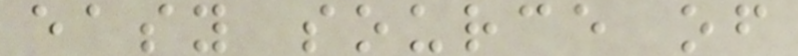easy source of
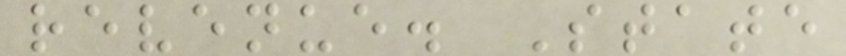revenue. State
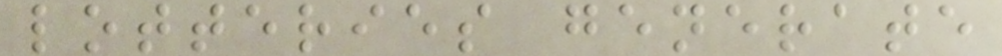lotteries generate
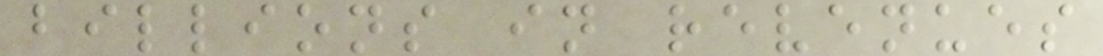billions in revenues
